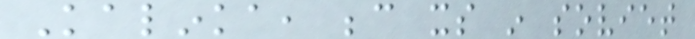Kalinka, because its in soviet
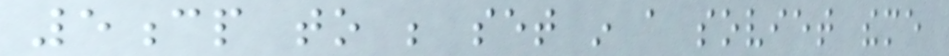5cp to be set in a soviet theme
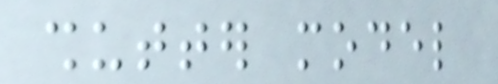shutter model
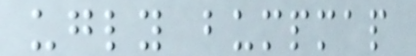ugly bumpmap
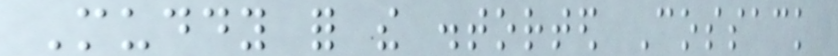Muddy for the distorted Cossack
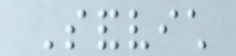Sandvich
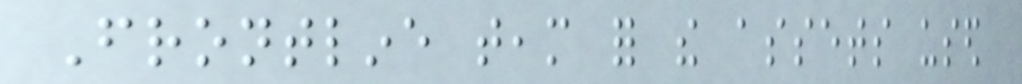Frontline team for the assets used
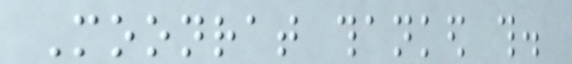Moonrat thanked this.
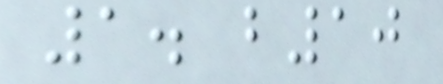1. b10
